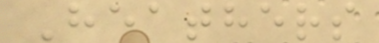Heathers
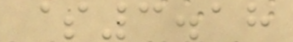$3.18
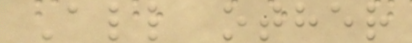All other
